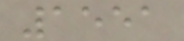1551
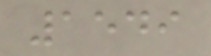1549
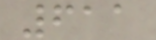611
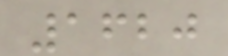1620
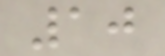10
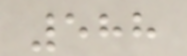588
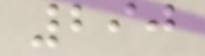290
